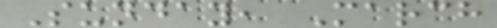Sunday, March
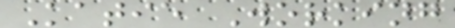Katie Working
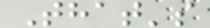That's
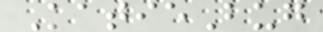KatieBug
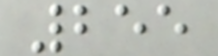255
